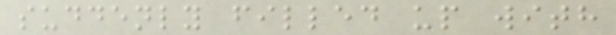suddenly filled up with
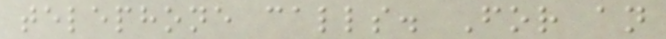telephone calls. For an
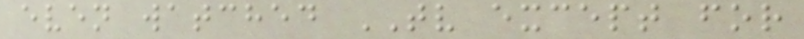even watched TV except for
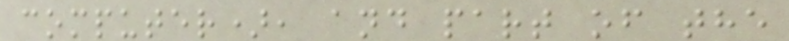computer), and part of the
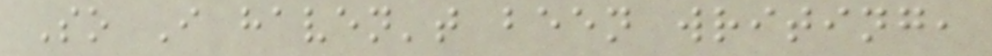So I haven't been writing,
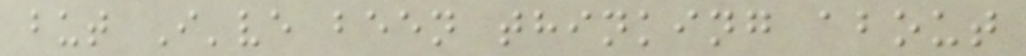but I've been thinking about
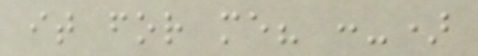it for me? :-)
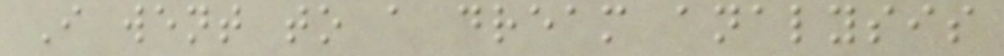I went to a dream analysis
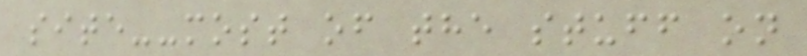site--most of the stuff on
